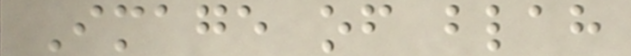Image of blah
